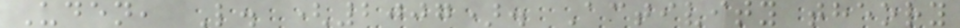Uden, L. (2007). Activity theory
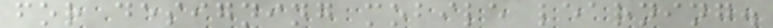for designing mobile learning.
